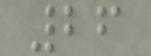26
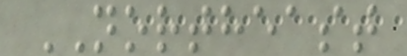NORTHEAST
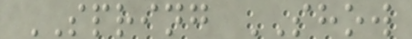SPRING SHOW
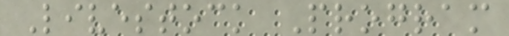Livestock Program
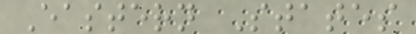Eastern States
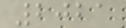2021
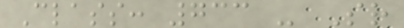Class: 733 - Sr
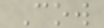Cow
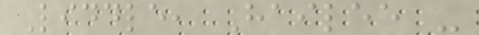Liddle, Hailee -
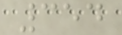354
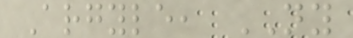Argyle, NY
